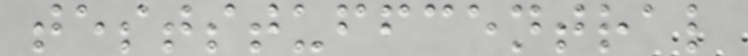teststuffcentral
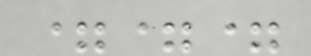===
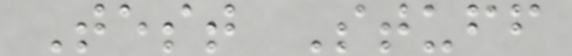Test Stuff
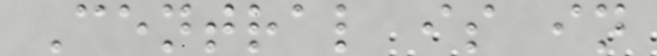Central is in
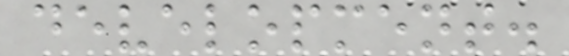development.
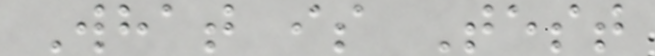What is Test
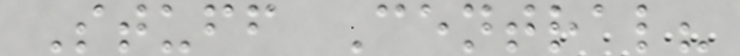Stuff Central?
